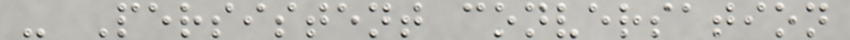- Persistent conversation
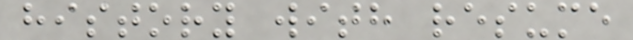history with resume
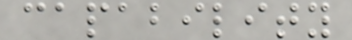capability
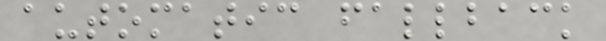automatic fallback
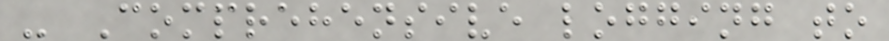- Comprehensive logging to
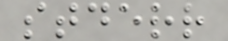stderr
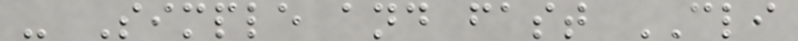- Simple and fast CLI
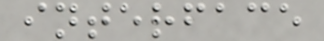interface
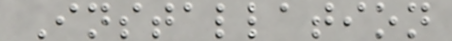Installation
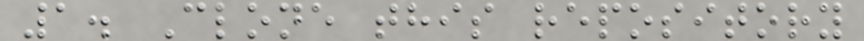1. Clone this repository
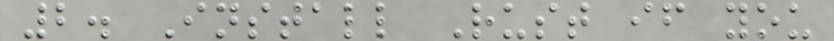2. Install Rust if you
